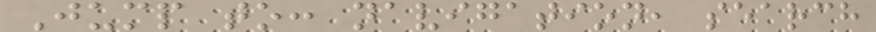Jump to: navigation, search
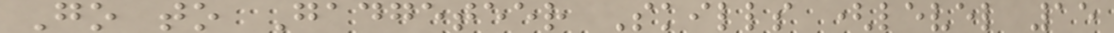Go to Gadgeteer Skills (level 15
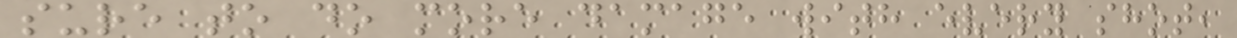sure to do more damage with every shot,
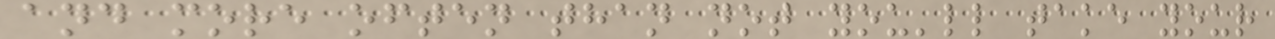and more often than not you'll take your
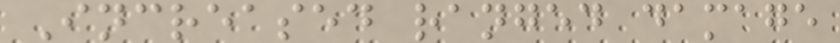Increased ranged damage
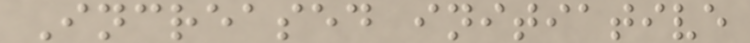Increased initiative
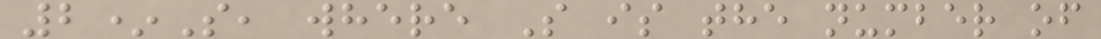2*S, where S is the number of
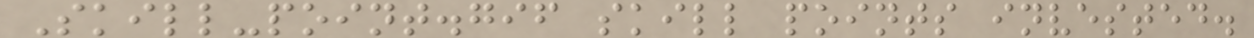Skill-point.gif skill points invested.
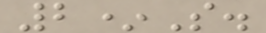2*S.
